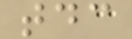tdc
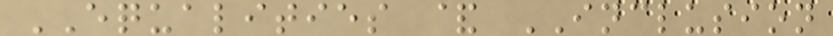EQUALITIES & INCLUSION
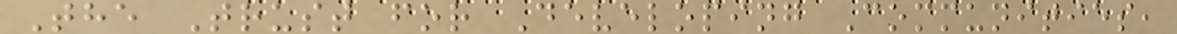The Trust for Developing Communities,
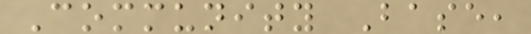Community Base,
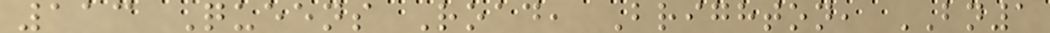113 Queens Road, Brighton, BN1
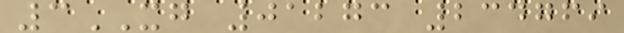3XG 01273 234769
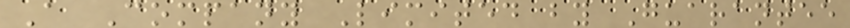A Company Limited by Guarantee
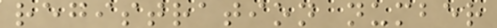registration number
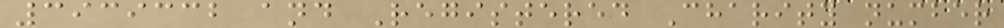3939332 and Registered Charity number
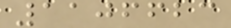1106623
